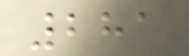281
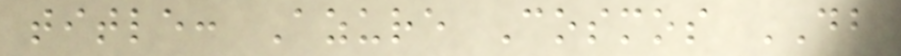title: Azure Cosmos DB
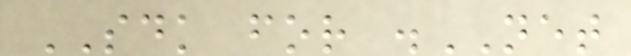SDK for .NET
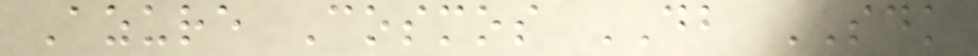Azure Cosmos DB SDK
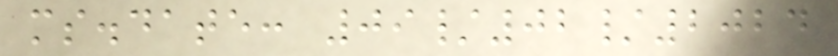ms.date: 09/02/2024
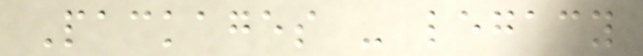Packages - legacy
